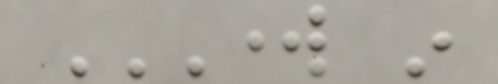WORK IN
